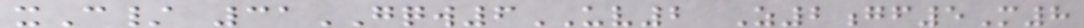xC/ 31GQW6UV2 Z2gf5M8
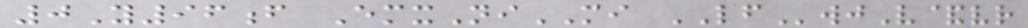0Y96f EmxNiMI LFwjV&vr
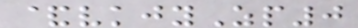&vkjyZp0
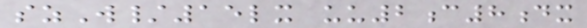szW/15lx uu2c8dx
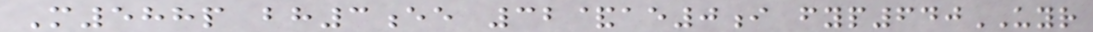M588p bh3ee 32&ae0i fyp640UYR
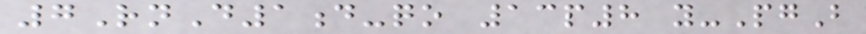7RnD1d-qo 13p8 y-PgB
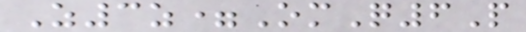Z3z=OmQ6P
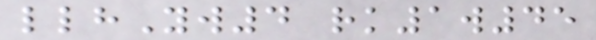llhYw4 rk1w45
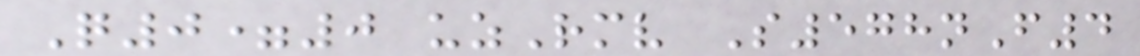Q0=0 uzRmv S578nF4
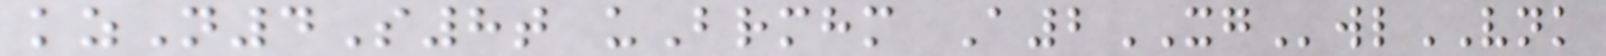kzN4S8t uBrmhm A2XGwlVNK
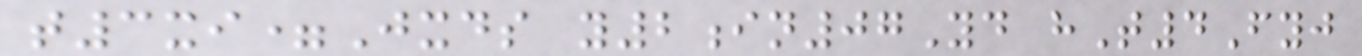t3xi=Jxds y2in07Yd hT4Fyj
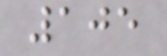105
